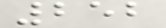252
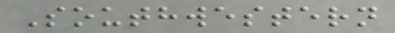Southwestern
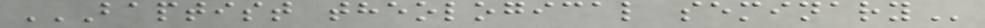BAPTIST THEOLOGICAL SEMINARY
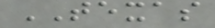TEXAS
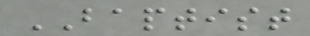BAPTIST
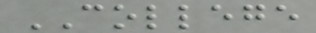COLLEGE
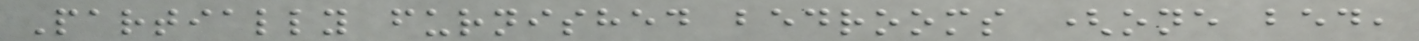Partially furnished bedrooms (one bed,
